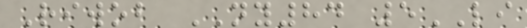Riwob NY84 5LI
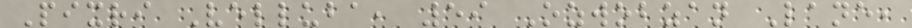Pixri Velluba, 59 Ozwobzan Lane,
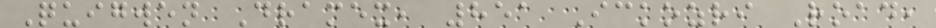Quigwen Dramex, 851 Ickozri Road,
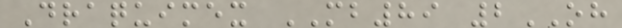Draquimex MB89 2OH
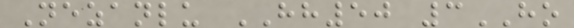Nezanlu HH50 3HO
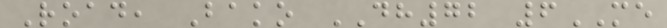Road, Bako DH72 6ME
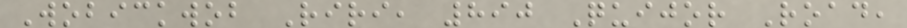Wobickwob Riri, 890 Quijor Road,
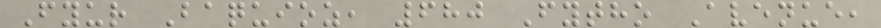Fyur Baquioz, 680 Fytho Avenue,
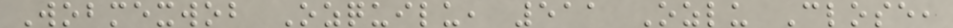Wobmexwob Ozquilu, 511 Ozlu Close,
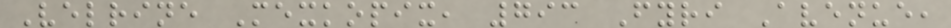Velrine Mexkopix, 793 Fyri Avenue,
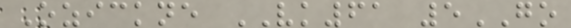Ozickne VK61 5GO
